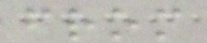from
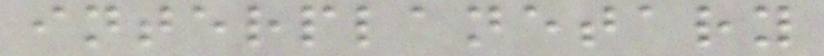interplanetary
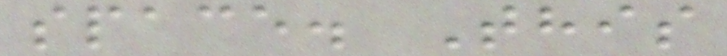space. This
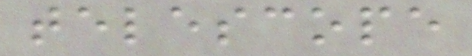telescope
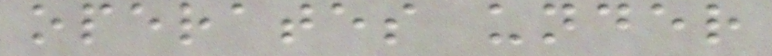operates under
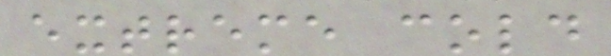extreme cold
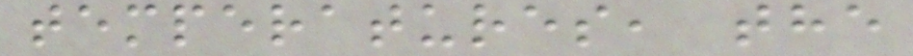temperatures, the
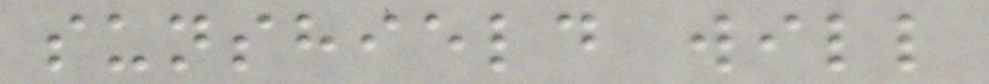sunshield will
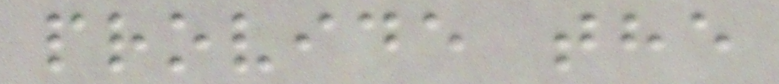provide the
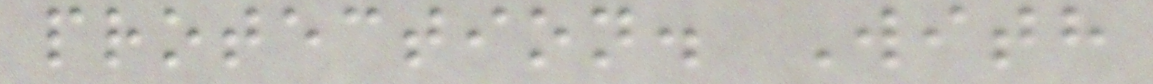protection. With
